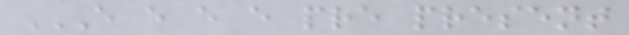E E E E PRE PRESENT
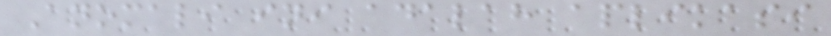Anomali ini adalah aplikasi
